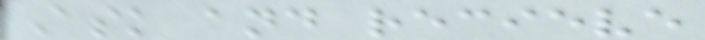Ask and recieve
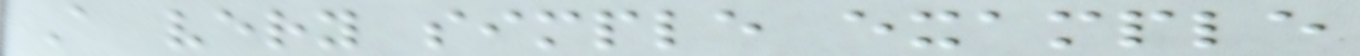A very simple example
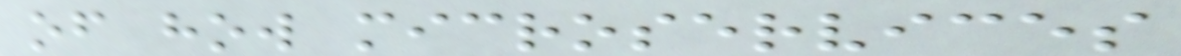of how microservices
